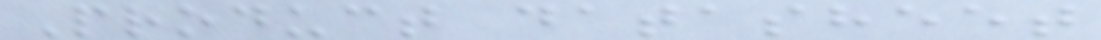Product datasheet
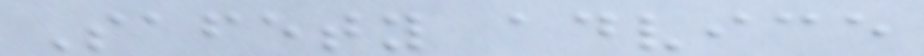Safety advice
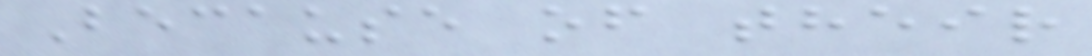Because of their
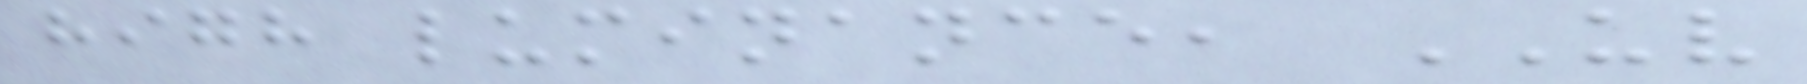high luminance, UV
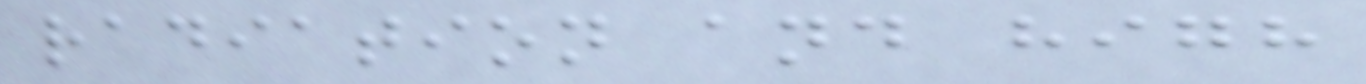radiation and high
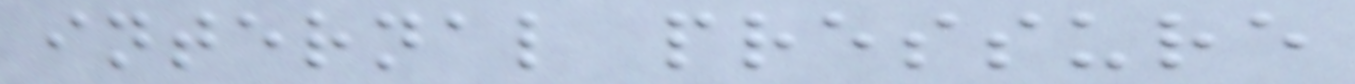internal pressure
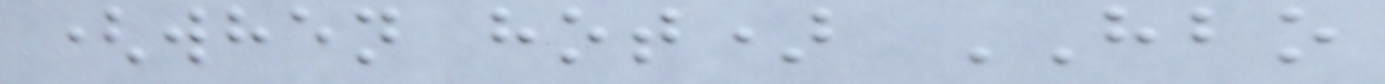(when hot) HBO
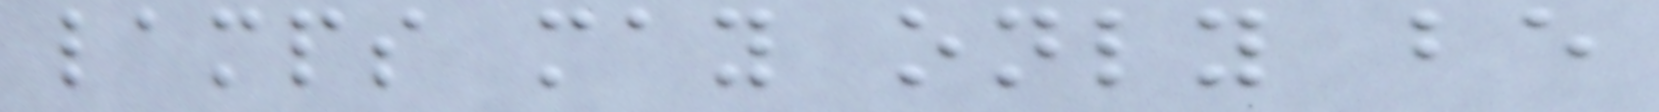lamps may only be
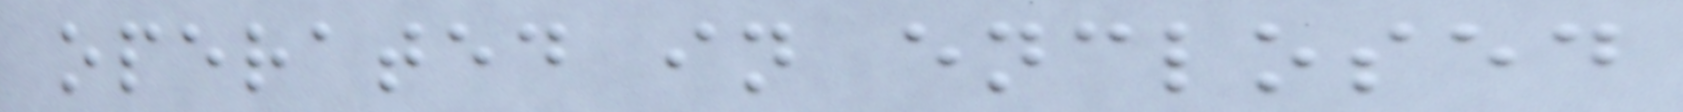operated in enclosed
